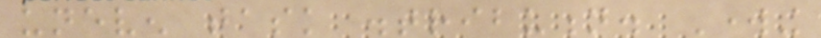uneven task distribution. Working
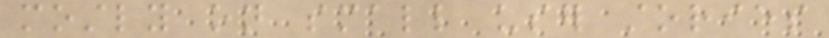mostly on small user stories
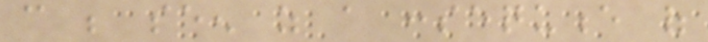can be seen as a consequence of
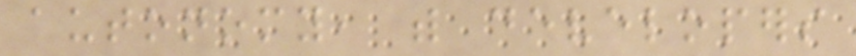autonomy, with developers
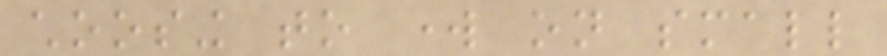choosing to work on small
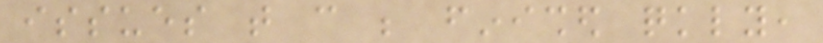issues that can be finished quickly,
